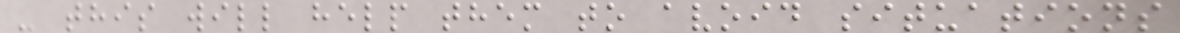- this will help them to avoid situations
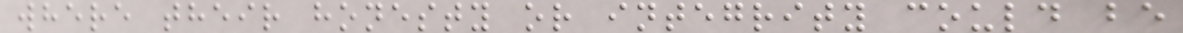where their honesty or integrity could be
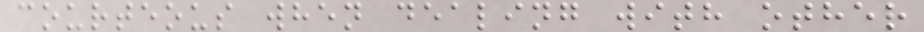courteous when dealing with other
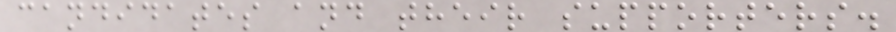candidates and their supporters.
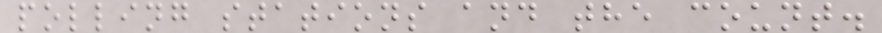polling stations and the count.
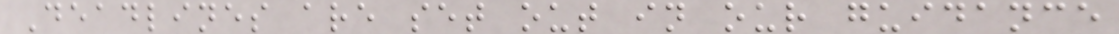Deadlines are set out in our guidance
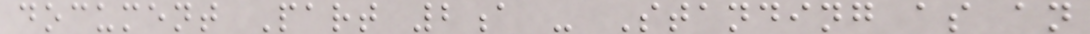document Part 2a - Standing as an
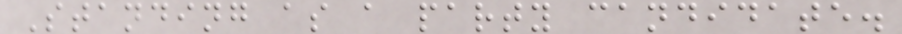Standing as a party candidate.
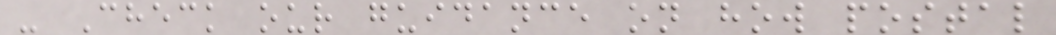- Check our guidance on how postal
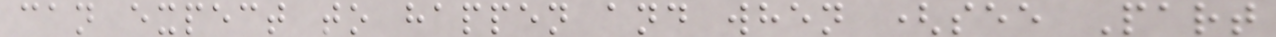can expect to happen and when (see Part
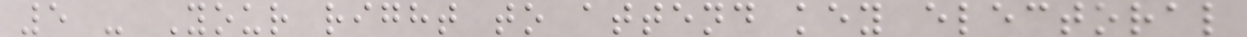5 - Your right to attend key electoral
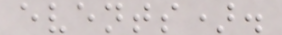events).
